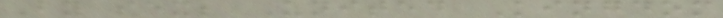By sex; United Kingdom
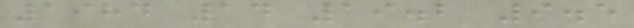1984 14 19.2 9.5
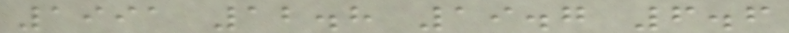1991 12.8 19.7 6.6
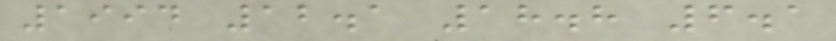1994 12.1 18.8 6.1
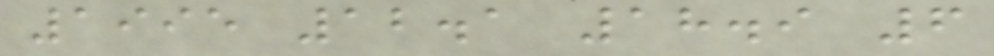1995 12.1 18.9 6
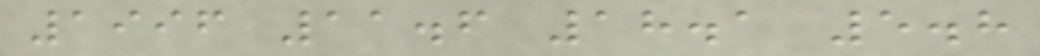1996 11.6 18.1 5.8
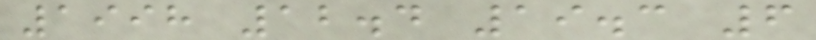1998 12.4 19.3 6
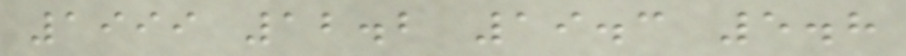1999 12.2 19.3 5.8
